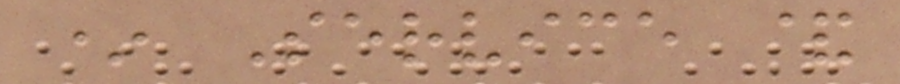* Service &
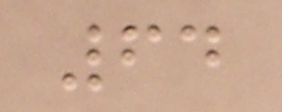64
